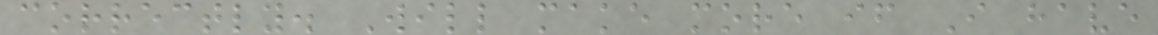correctly. Will make more if I have
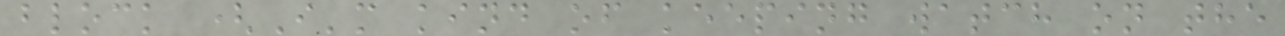block (I'm kind of keeping watch on the
